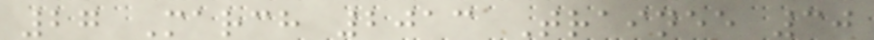27 March 2013 Trainee 30
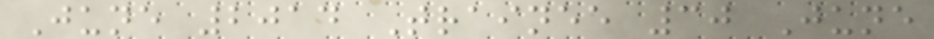June 2014 Trainee 30 June
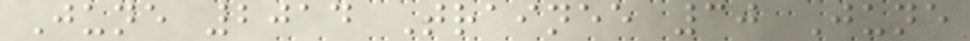June 2014 Trainee 30 June
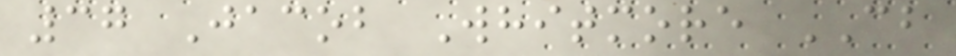37 Jacob Whitmore CB
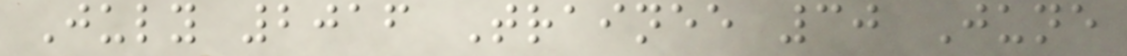July 2016 Trainee 30 June
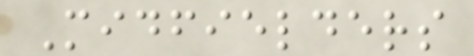Midfielders
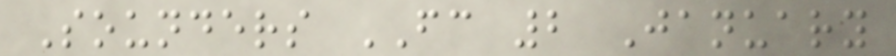Sounders FC 2 January
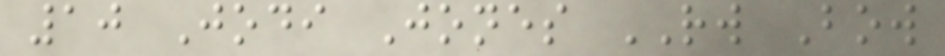10 Jodi Jones RW Bow
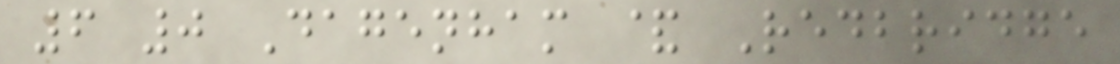6 0 Dagenham & Redbridge
